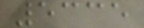5335
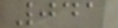041
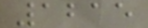1215
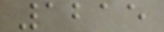1215
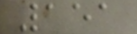151
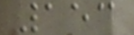153
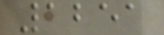1251
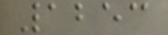1253
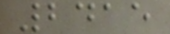2415
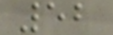52
